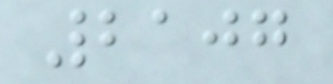2107
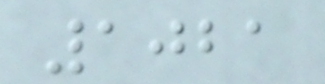1021
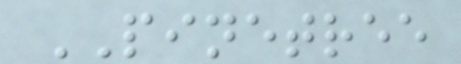PINETREE
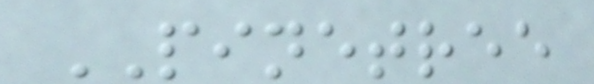PINETREE
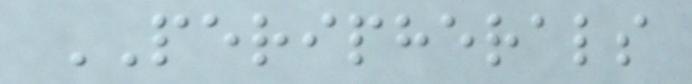PERIPHERALS
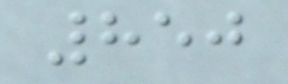850
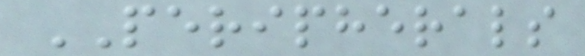PERIPHERALS
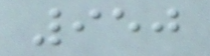950
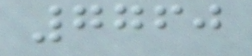7760
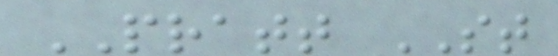PRATT ST
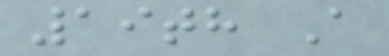19th A
